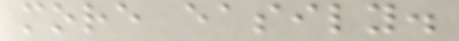more easily.
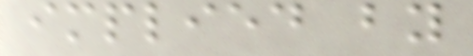implied by
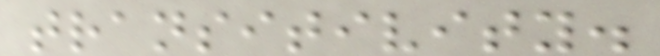transitivity.
